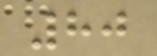80
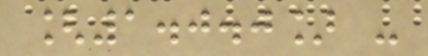[1.0.0] -
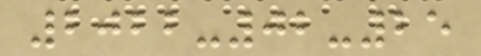2022-02-25
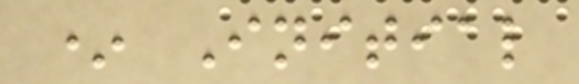* Initial
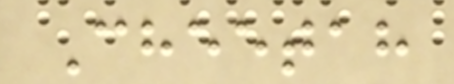Cheetah
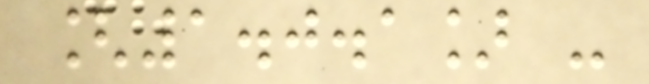[1.0.1] -
